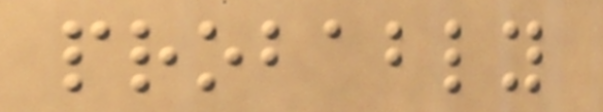probably
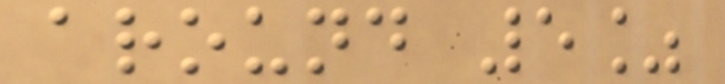around 5%
